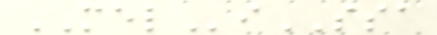MELiSSA
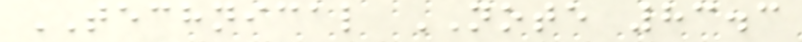TECHNICAL NOTE 83.3
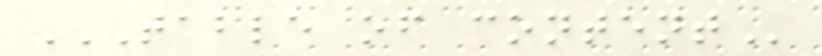TABLE OF CONTENT
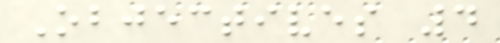Objectives 4
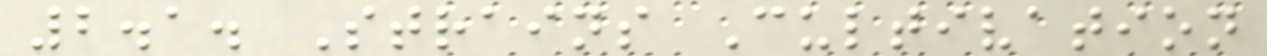2.1. Strains Cultivation
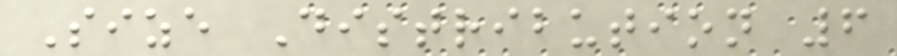Size Distribution 6
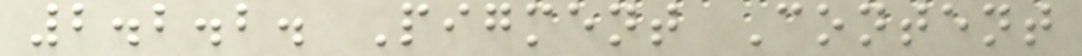2.2.2. Pigment Content
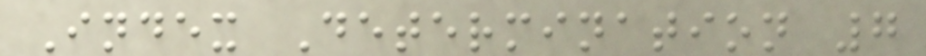Index Determination 7
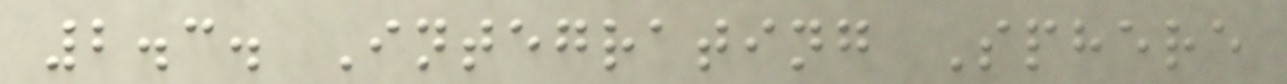2.3. Integrating Sphere
